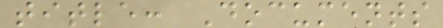title: Documents
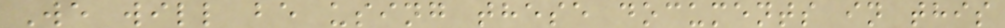We will be using these documents in this
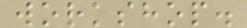workshop.
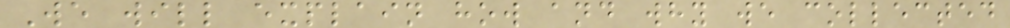We will explain how and why we collected
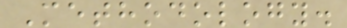Methodology.
